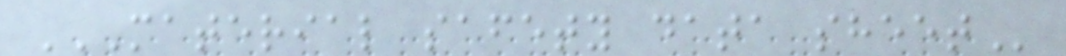MATERIAL SAFETY DATA SHEET
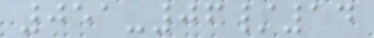051-06/14
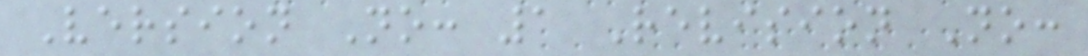Version No: 1 Revision No:
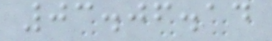03.06.14
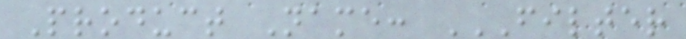Product Name: FILTER
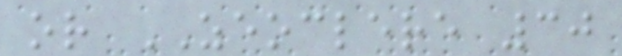or ZEOCLERE 30
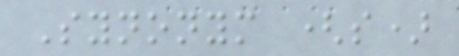Synonym (s)
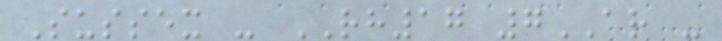Sussex - RH17 7AR -
